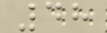48
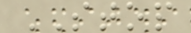STOP
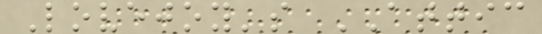Lovejoy's ATTIC
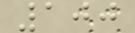100
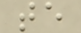te
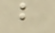b
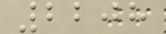2208
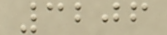3206
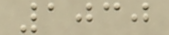1030
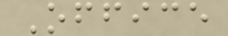Office
